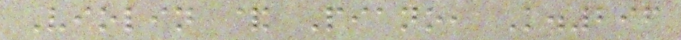Violin & Piano, K.296
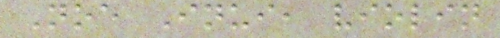Noe Inui, violin
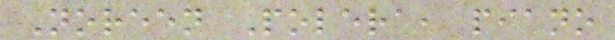Noreen Polera, piano
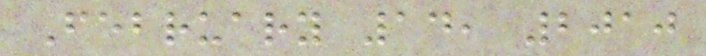February 14, 2010
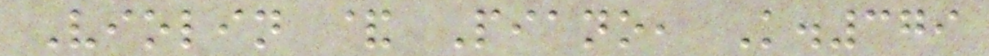Violin & Piano, K.379
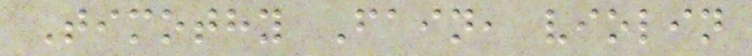Timothy Fain, violin
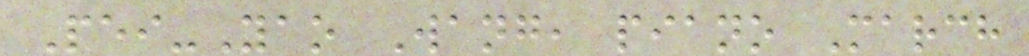Pei-Yao Wang, piano March
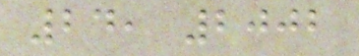24, 2002
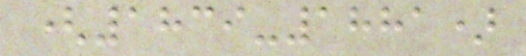(1839-1881)
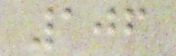106
